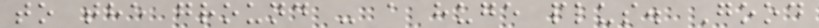to the ground - a huge plus. Good
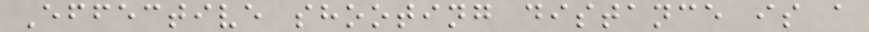Effective shooting distance is a
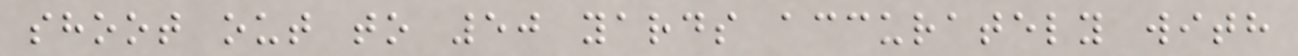shoot out to 50 yards accurately with
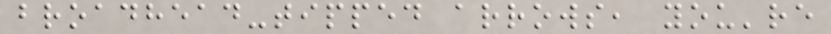broadhead-tipped arrows, you're
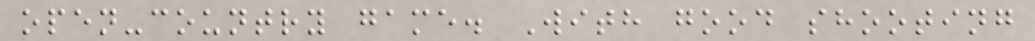open-country game. With good shooting
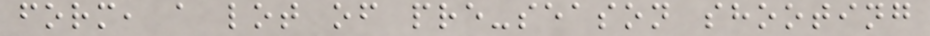form, a lot of pre-season shooting
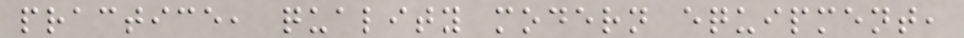practice, quality modern equipment,
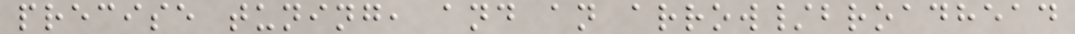precise tuning, and an arrow/broadhead
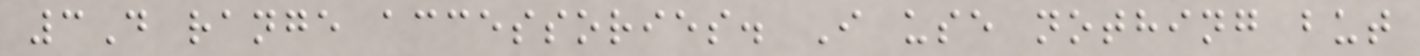3D range accessories. I use nothing but
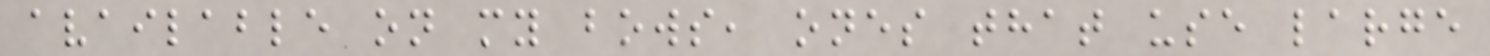available on my bows, ones that use large
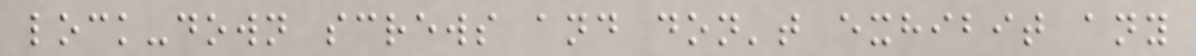lock-down screws and don't exhibit any
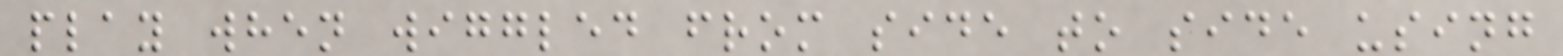play when wiggled from side to side using
